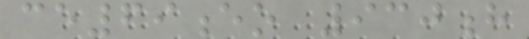ce69eo 930h
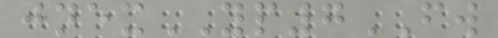jnexYP7FW
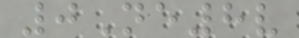0Ne8v
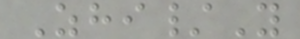Zhi/Y
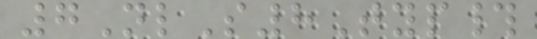7NlS8Typ#
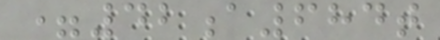=42a684t
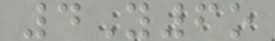4Y6o
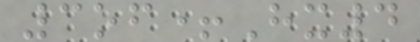3of+Hx4
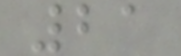21
